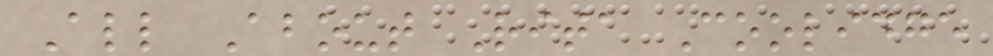All About Rita Coolidge
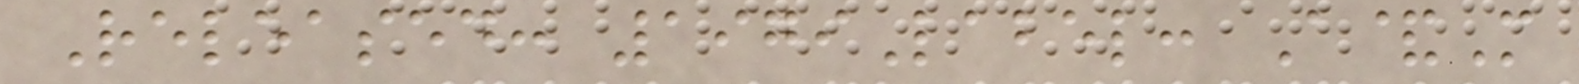Released: 1979Label: A&M
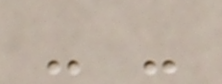- -
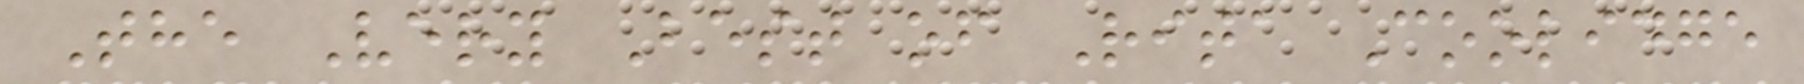The Very Best of Rita Coolidge
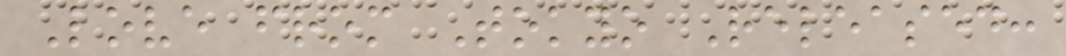Love from Tokyo Released:
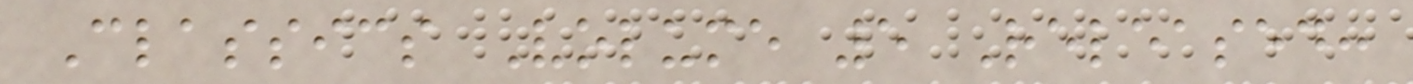Classics Volume 5 Released:
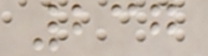237
